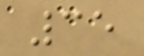35
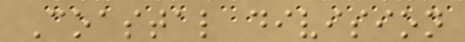Coastal division
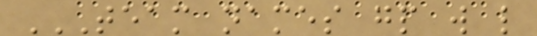TEAM NAMES GP W L
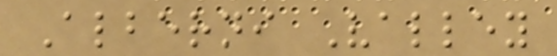Alberni Valley
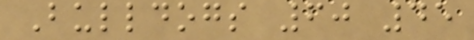Bulldogs 60 45
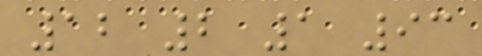12 2 1 93
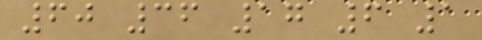60 36 17 6 1
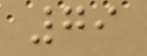79
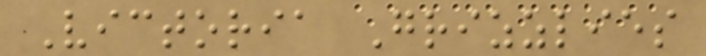Victoria Grizzlies
